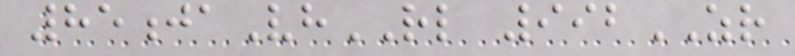85jaVhRL 992ZR
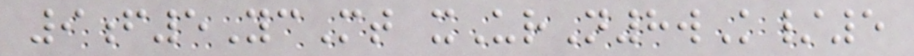9f5YcMt xUrN8wK/5
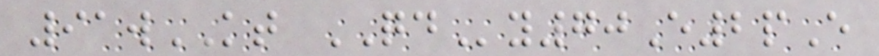91wKT QDy70E2pE
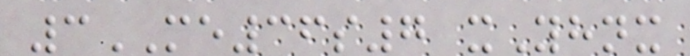3ME36s7 xYhnx
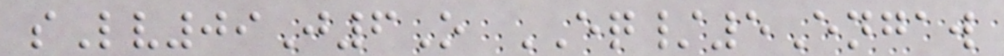sLv09J6O EQ/5Engaw
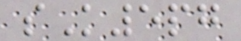sK5pg
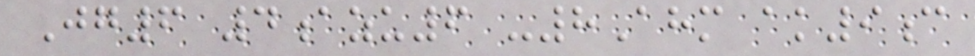Jg6 4azu6 -8Ahm ak9c
